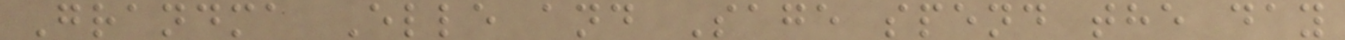Grandma Elle and Sage spend the day
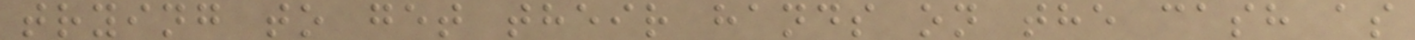trying to get their hands on the cash as
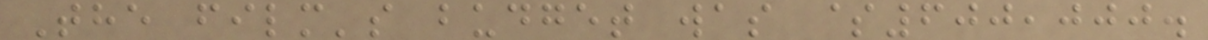The film's budget was $600,000.
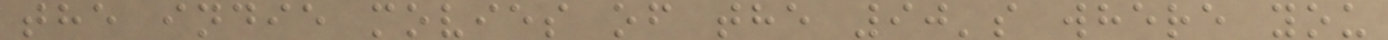the indie movies of the 90's where you
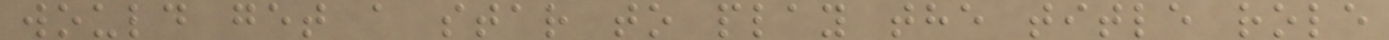would get a star to play the title role
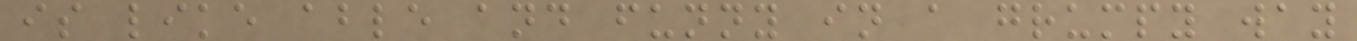is like able and funny in a grumpy way
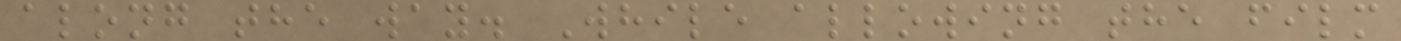along the way. While allowing the film
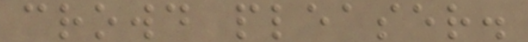crowd pleaser.
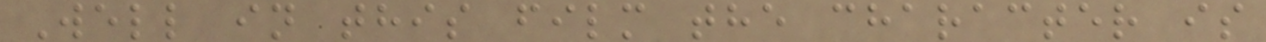Well in this film the character is
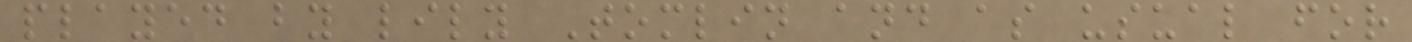played by lily Tomlin and as usual for
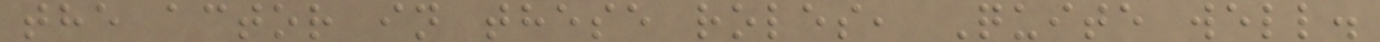the actor in these roles, Quite well.
